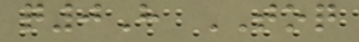q0H TOQ
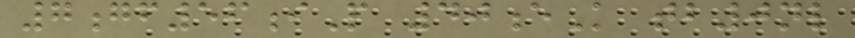7gf56iP 40eK tb0nl
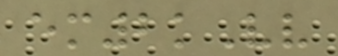em2kVv
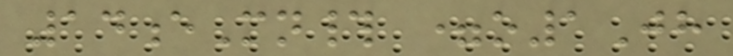14eMn# =o1Jh
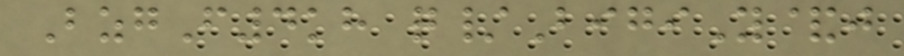BzgF4kh q/BigiY&j
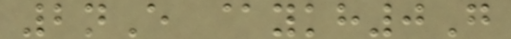2nE @ykh0G
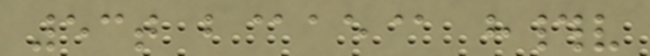53t b@ae@ h#v
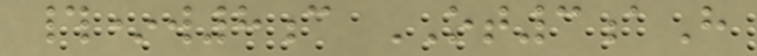#*w8c OT3aH
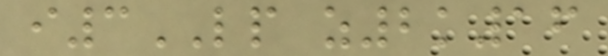i3LP z2k16
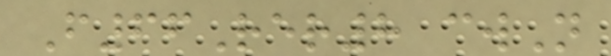F66Rer8 cwN
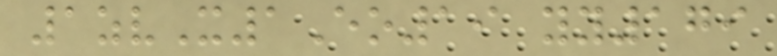1zvX1Eo19 yy179
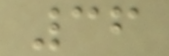36
